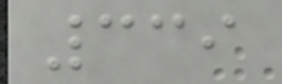339
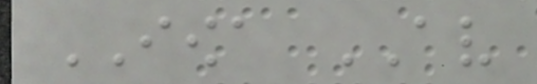IOWA AV
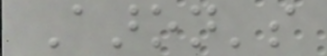Aaron's
